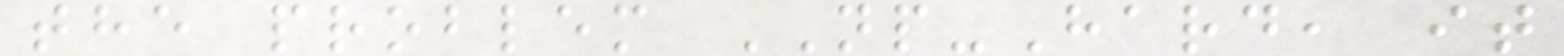the problem NP-Hard, it
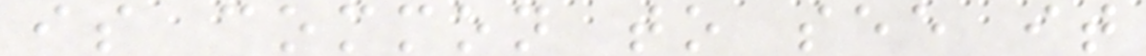is common to see it
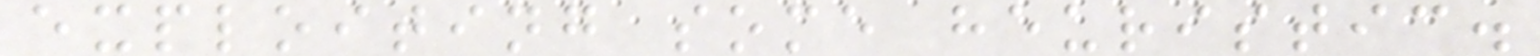exploiting some heuristic.
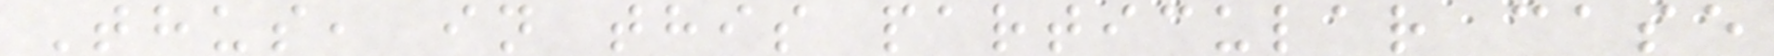Thus, in this particular case
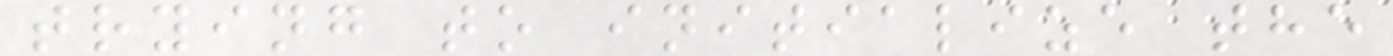trying to initialize the
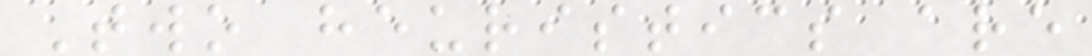Two heuristics are
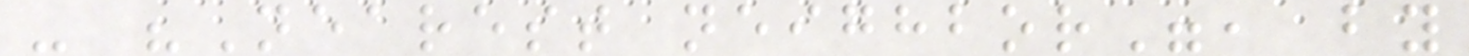- "Nearest neighbor", by
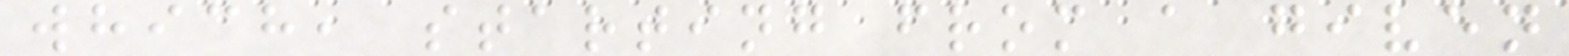which, starting from a given
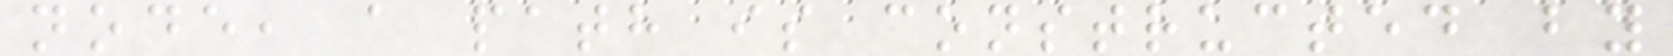node, a path is constructed by
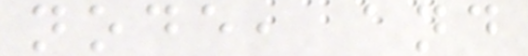node, and
